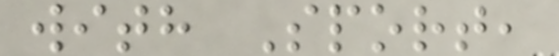with Sport,
